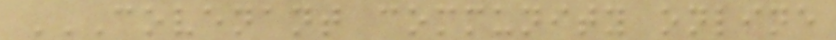COVENANT COMMUNITY ONLINE
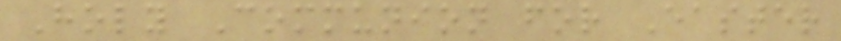Holy Communion for Easter
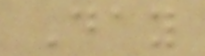Day
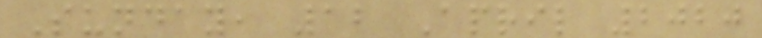Sunday, 12 April 2020
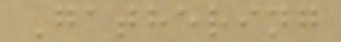Gathering
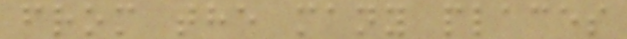from the many places
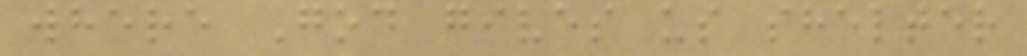where God gives us shelter
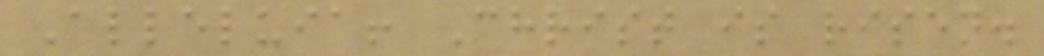Alleluia! Christ is risen.
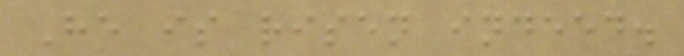He is risen indeed.
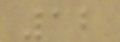12
